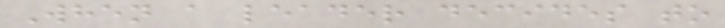When a leader decides to
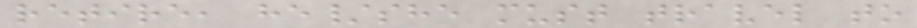retire, he/she must travel to
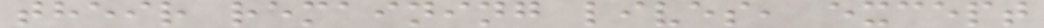their remaining lives, except
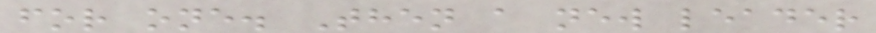for one. Then a new leader
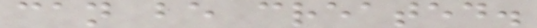can be created.
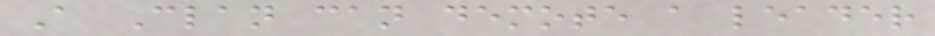A Clan can demote a leader
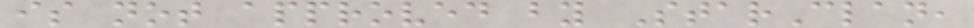is not approved by StarClan,
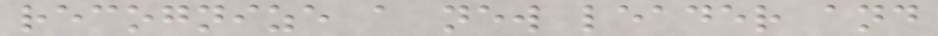recognize a new leader and
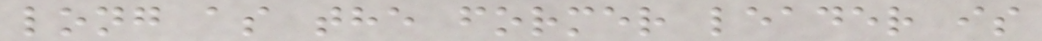long as the former leader is
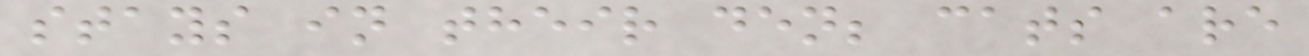stays in their den; cats are
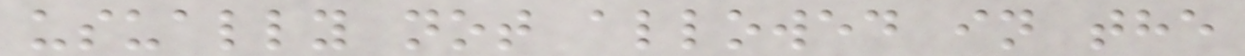usually not allowed in the
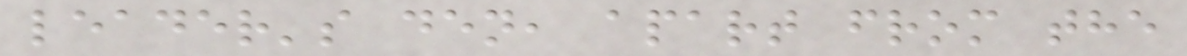leader's den, apart from the
